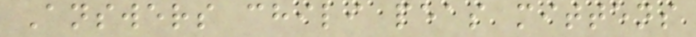Answers chili peas mittens
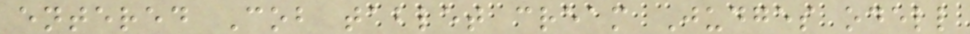entered Cob tablet cream Judges odell
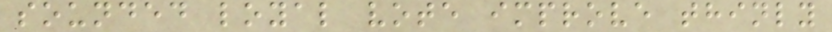sounded loyal vote improve thinly
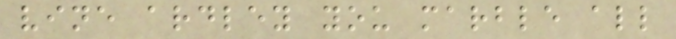vine ardley you marble all
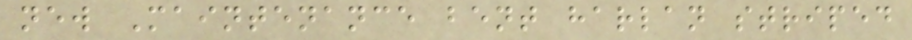new Maintenance bent harlan striped
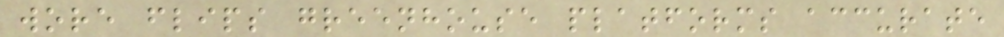wore flips greenhouse platforms accurate
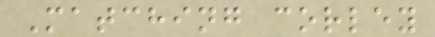Matching corley
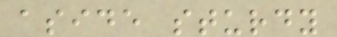aside sturdy
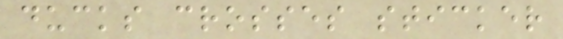ducks crosses sticker
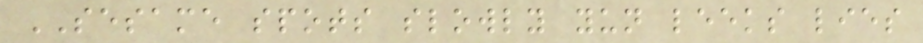SESAME spots slowly yun leeks lies
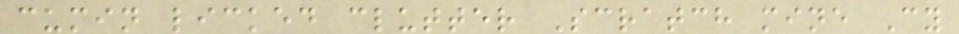cumin licked clutter Scratch mine Cy
